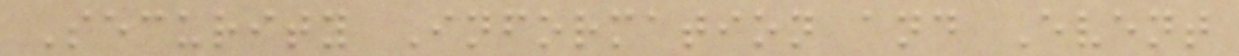Security Information and Event
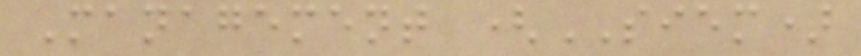Management (SIEM)
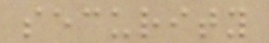security
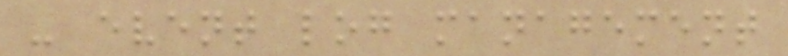- event log management
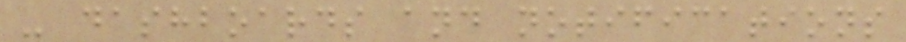- dashboards and notifications
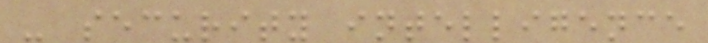- security intelligence
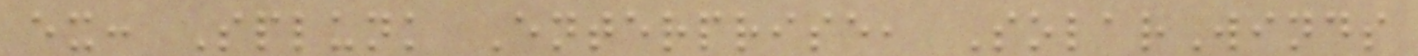ex: Splunk Enterprise, SolarWinds
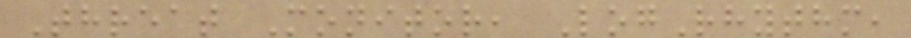Threat Monitor, LogRhythm,
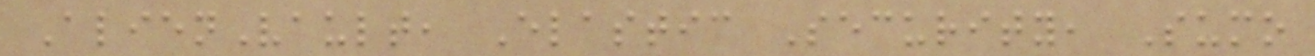AlienVault, Elastic Security, Sumo
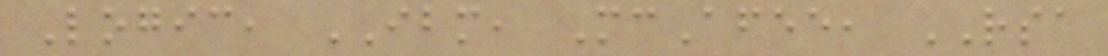Logic, IBM, McAfee, RSA
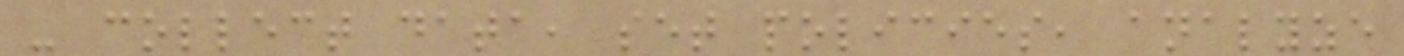- collect data, set policies, analyze
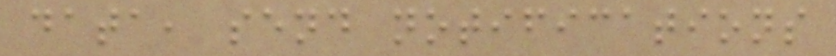data, send notifications
